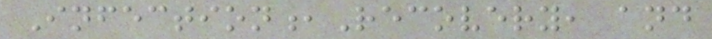Infection,Recovery, and
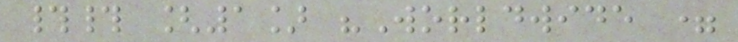## [1] "Worldwide =
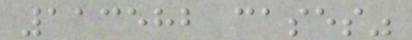113582 cases"
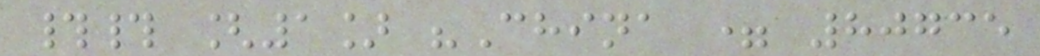## [1] "China = 80735
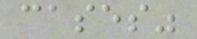cases"
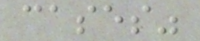cases"
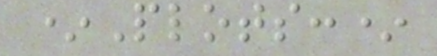*Plots:*
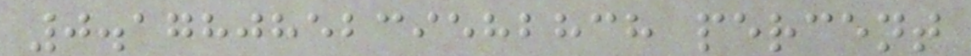0.178085239582838 percent
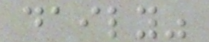daily"
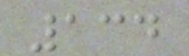134
